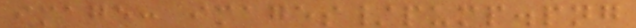image: images/pump.png
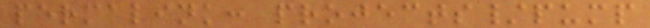permalink: projects/pump
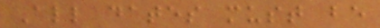All dates must be
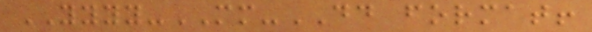YYYY-MM-DD format!
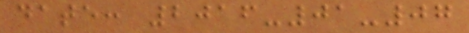date: 2016-01-07
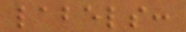labels:
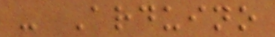- Arduino
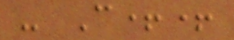- C++
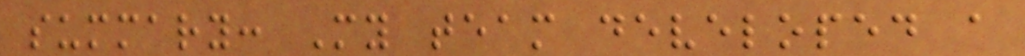summary: My team developed a
